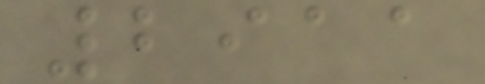2911
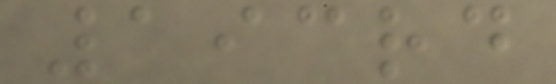193rd
